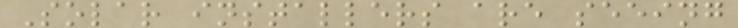Solar installers are seeing
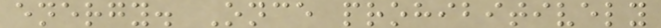energy. Once prohibitively
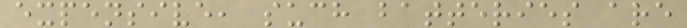expensive, such batteries are
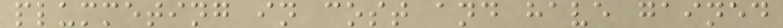plummeting in cost and have gained
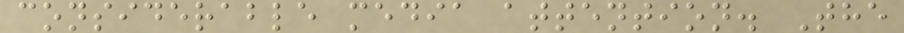considerable media attention. The
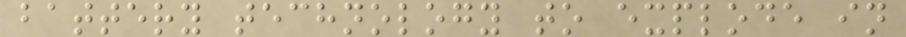battery technology to explode in
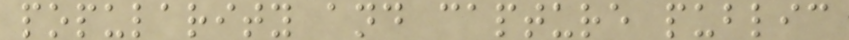popularity and capture public
